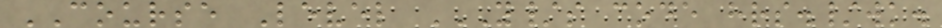COURSE Level Y/S CODE HRS./WK.
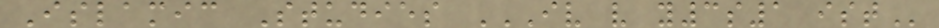Islamic Studies IV V Y3S1 IST
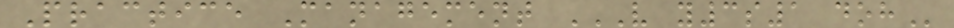Practice Management V Y3S1 DOH
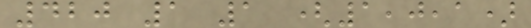420 1 1 (1,0,1)
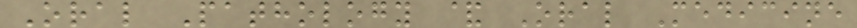Oral Pathology & Oral Medicine
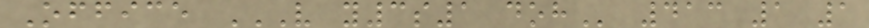Office V Y3S1 DOH 413 1 1
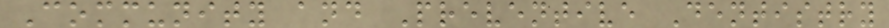Community and Preventive Dentistry
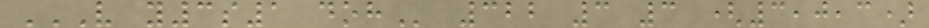V Y3S1 DOH 322 3 3 (3,0,3)
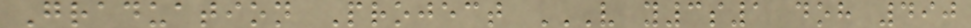Graduation Project V Y3S1 DOH 490
